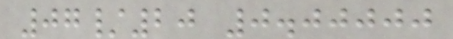07/20 0.00000
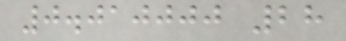0.010000 28
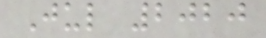Jul 2020
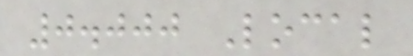0.000 Local
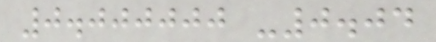0.000000 -0.04
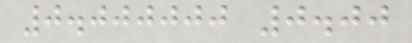0.000000 0.00
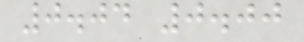0.04 0.00
